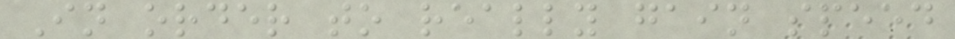In order to really gain speed
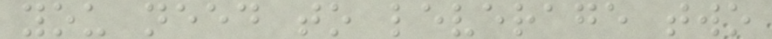you need to leverage two
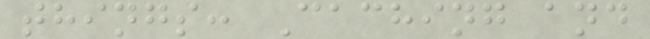things: Caching and
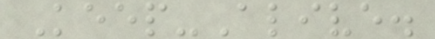Keep-Alive.
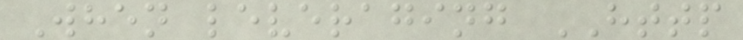When leveraging HTTP
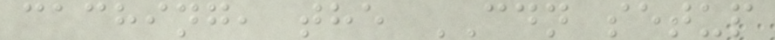caching, the CDN setup
